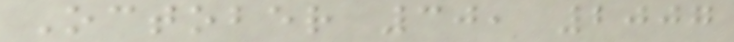October 30, 2007
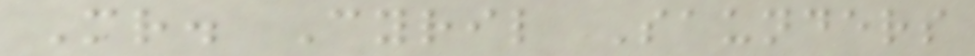Mr. Cyril Saunders
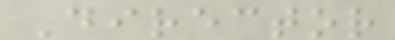Director
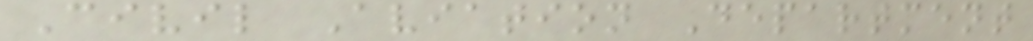Civil Aviation Department
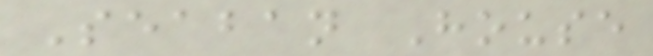Seaban House
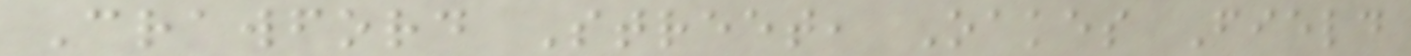Crawford Street, Oakes Field
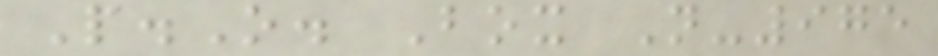P.O. Box N-975
